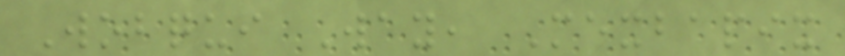Wobqui Way, Mexbapix
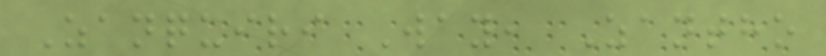Zanquiri Way, Zantho
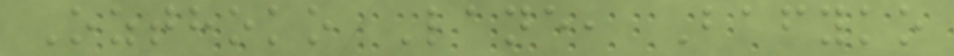Ozthoko Lane, Bafyko
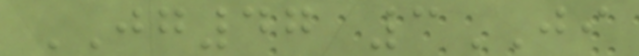JG47 3JI
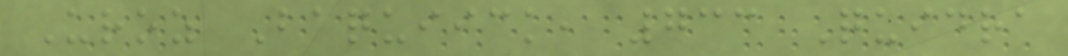Uroz Baquiick, 733 Quidra
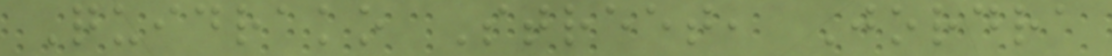Quidrako Street, Jordra
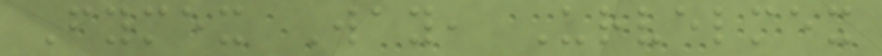Fymex Way, Urvelmex
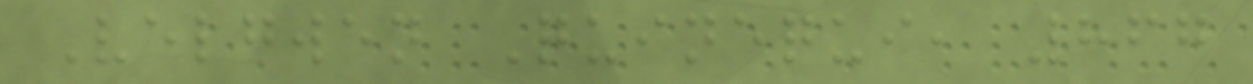Velgwen Quinequi, 867
